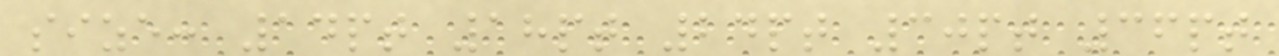size: 14pt 18pt 24pt 30pt 36pt
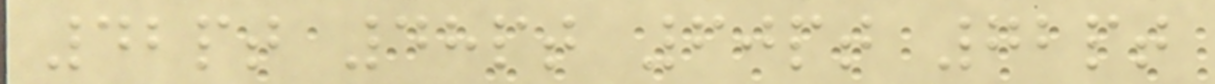42pt 48pt 60pt 72pt
